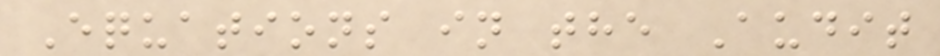Equations in the Audit
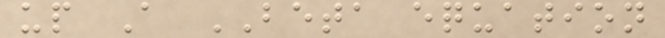up A BETA equation
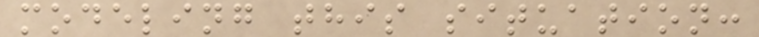modeling this situation:
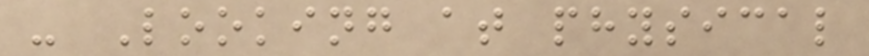- Looking at physical
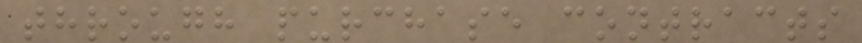through purchase contracts
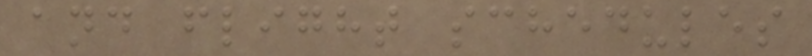and flight schedules
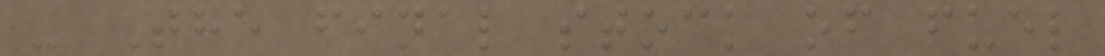- The final stock of fuel
